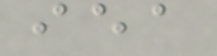iea
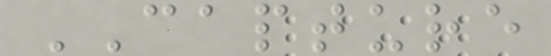CAPTURE
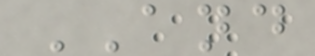AND
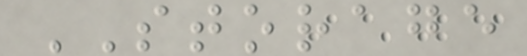STORAGE
